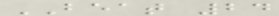BEAT 24
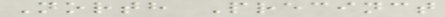North Precinct
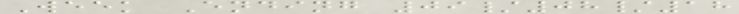Week Ending 09/08/18
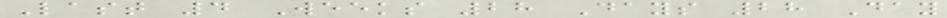Last 4 Weeks 28 Days 28 Day
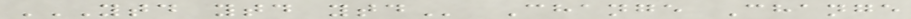YTD YTD YTD Change Change
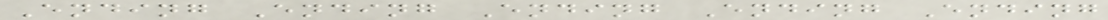Ending Ending Ending Ending Ending
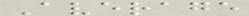Average
